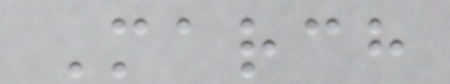March
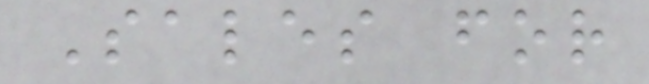Sales for
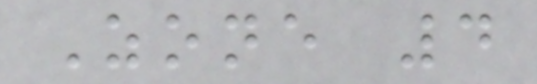Zone 4
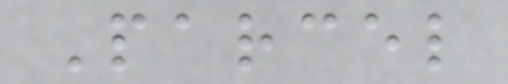Parcel
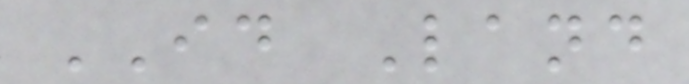ID Land
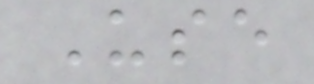Use
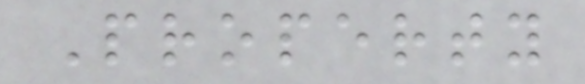Property
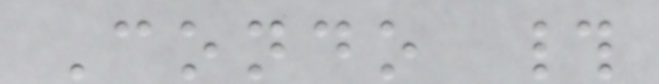Condo #
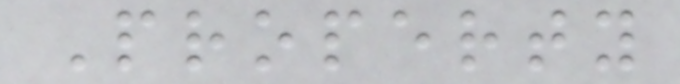Property
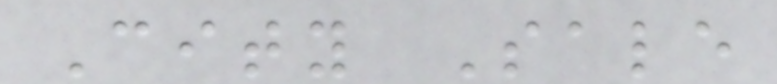City Sale
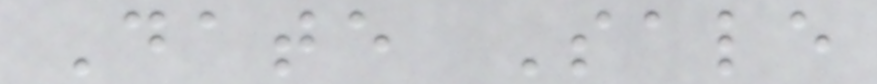Date Sale
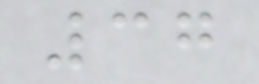37
